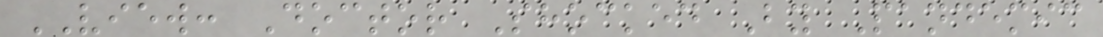VIEW: Doctor Shocked By Pandemic
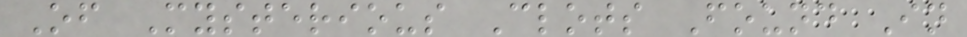Of Mysterious Clots Found In
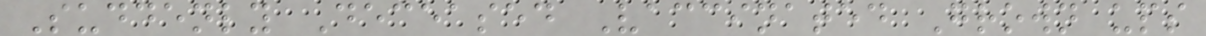Suddenly Deceased Vaccinated Grown ups
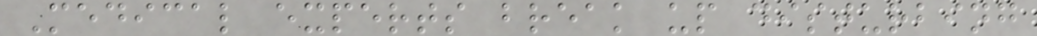Medical experts break up disturbing
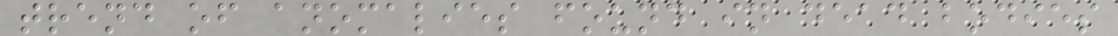trend of anomalies found in dead bodies
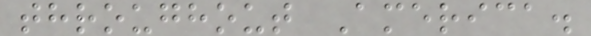throughout America.
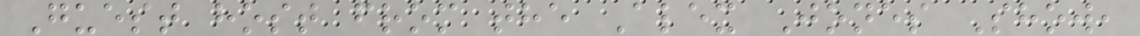Guest host from the Alex Jones Show,
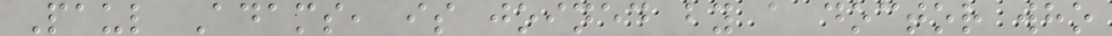Paul Adams, is joined by a doctor who
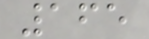165
